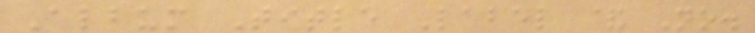Album Title Label & No.
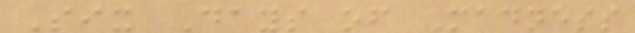Six Days of Madness
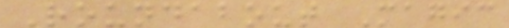Roundabout Magic
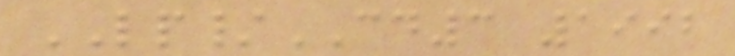LP/CD3 1992
